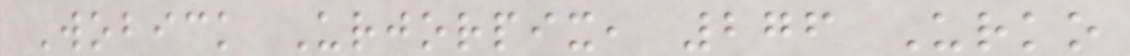Wobick Urjorpix, 276 Urko
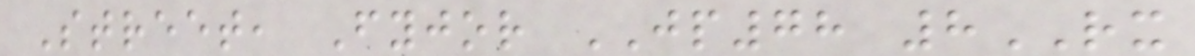Street, Fyjor JP78 8RX
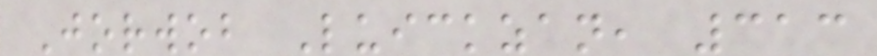Jorwob Luickzan, 313
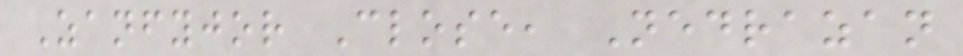Zanfyjor Close, Nedrazan
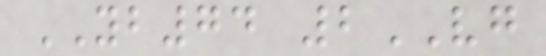YB74 2VG
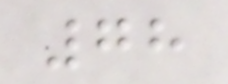78
